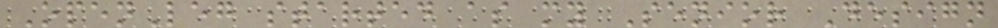OpenLeg started as my Senior Design
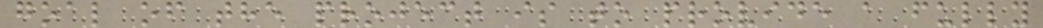goal of the project is to provide a fully
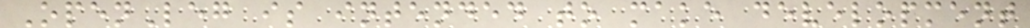OpenLeg is intended to make development
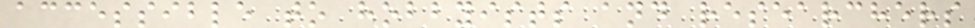accessible to hobbyists and researchers
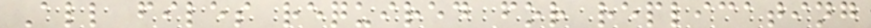All files required for replicating
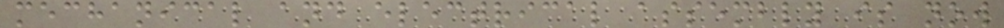mechanical and electrical assembly is now
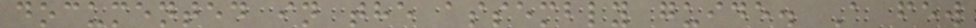documented in the assembly guide. A few
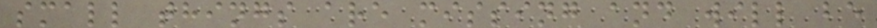small things are missing and will be
